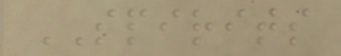SPIRITS
